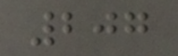207
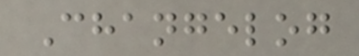Changelog
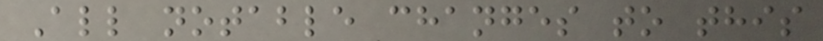All notable changes to this
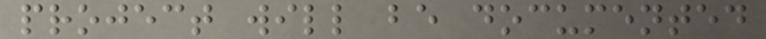project will be documented
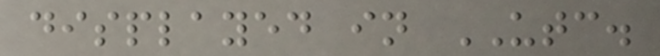displayed in UTC.
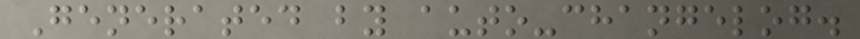Generated by auto-changelog.
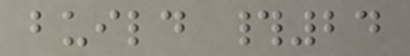build #24
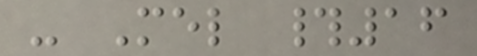- Mel #16
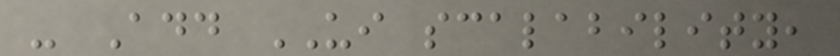- Add UI scalability,
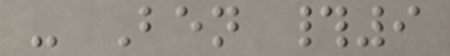- Ben #9
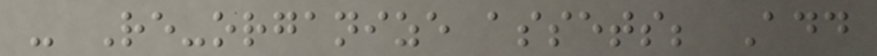- Re-organize assets; Add
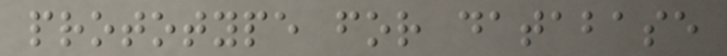prototype for database
